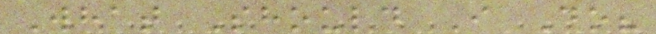What Should I Do?
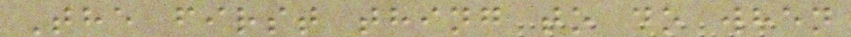The first thing to do when
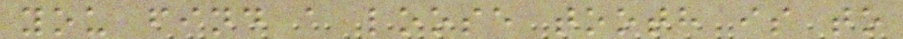you find a loose tooth is to
